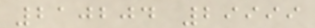210204 29999
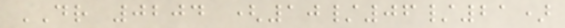DR 0204 (10/06/21)
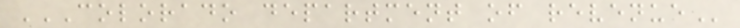COLORADO DEPARTMENT OF REVENUE
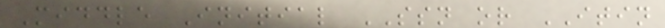Middle Initial SSN or ITIN
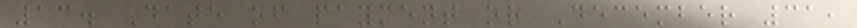13. Date of payment or December 31,
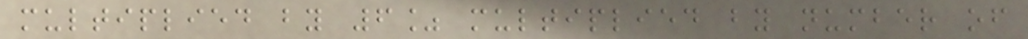multiplied by 6% multiplied by number of
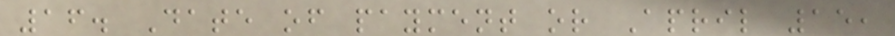16. Date of payment or April 15,
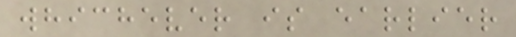whichever is earlier
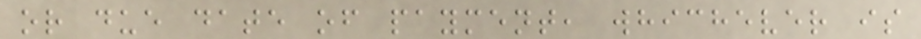or due date of payment, whichever is
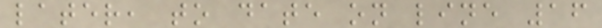later, to date on line 16
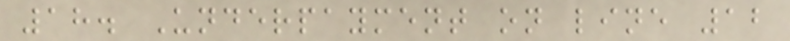18. Underpayment on line 12
